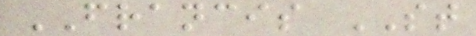FRANCIS ST
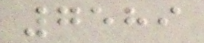7589
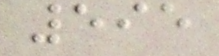595
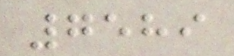7589
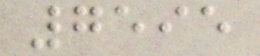7595
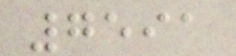7591
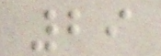29
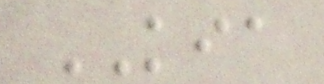KIA
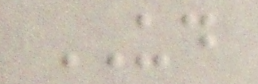UD
